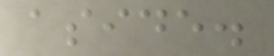aside.
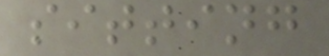sitting
